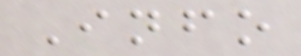Info
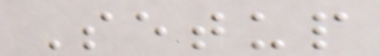Setup
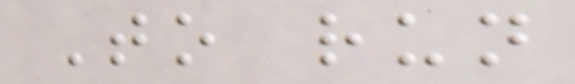To run
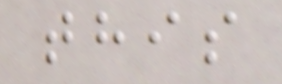this
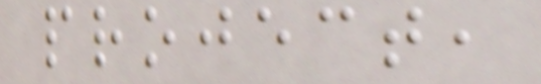project,
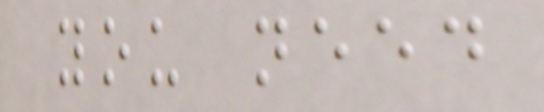you need
